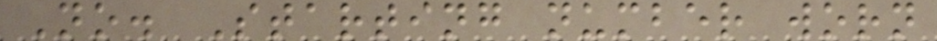No. Starting number worn
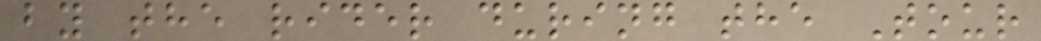by the rider during the Tour
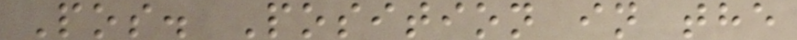Pos. Position in the
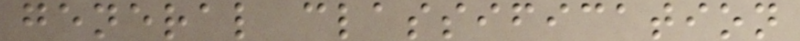general classification
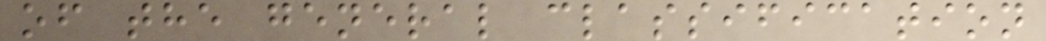of the general classification
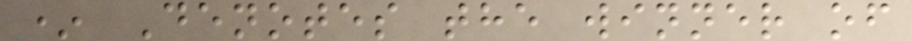* Denotes the winner of
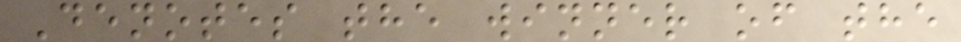Denotes the winner of the
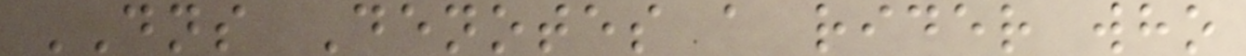DNS Denotes a rider who
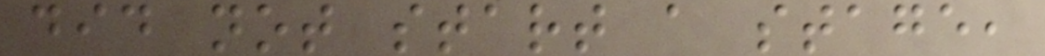did not start a stage,
